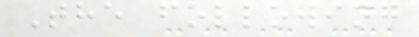The following
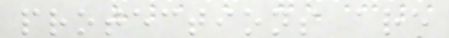protections are
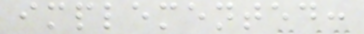implemented:
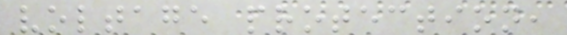voltage protection,
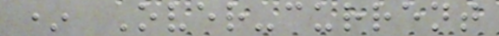* Over-current
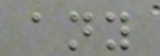any
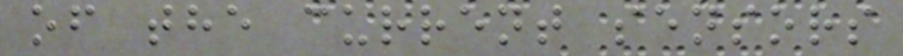of the current sensors
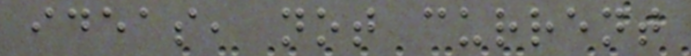ideas, not current
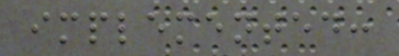implemented:
